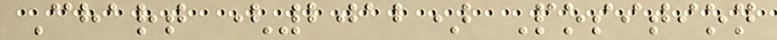Chart (2012) Position
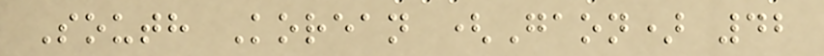South Korean (Gaon) 42
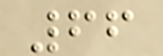66
